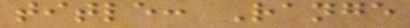title: Range
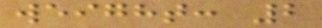weight: 2
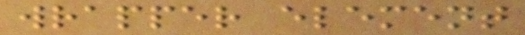wrapper element
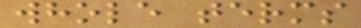whole terms
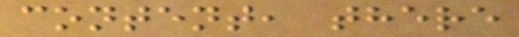content, there
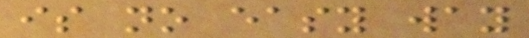is no easy way
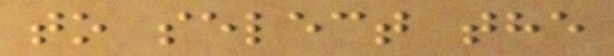to select the
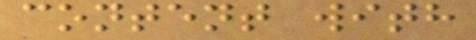content with
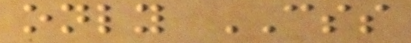only CSS
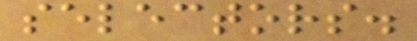selectors.
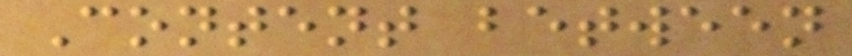Content between
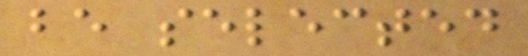be selected
